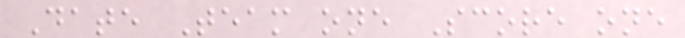Date Team one Score one
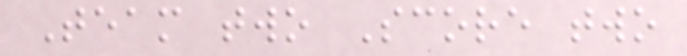Team two Score two
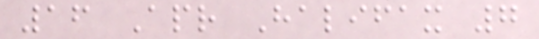16 Apr Halifax 7
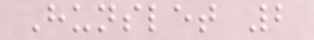Hunslet 2
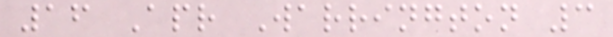16 Apr Warrington 3
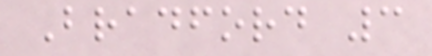Bradford 3
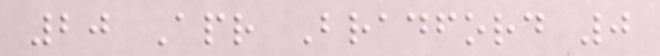20 Apr Bradford 0
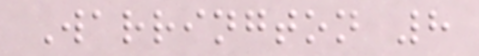Warrington 8
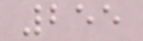255
